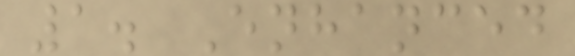1. Enhanced
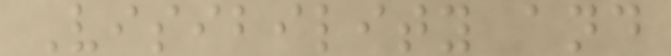Visibility and
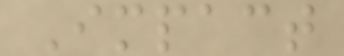Impact
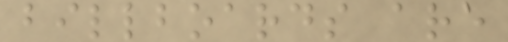billboards are
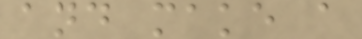and make a
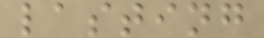lasting
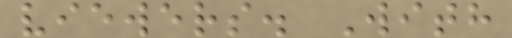viewers. With
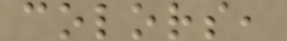colors,
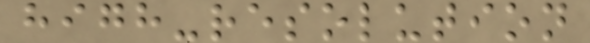high-resolution
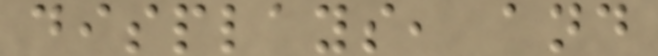displays, and
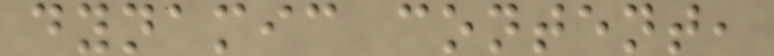dynamic content,
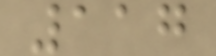117
